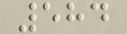584
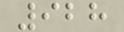928
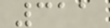311
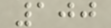100
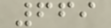669
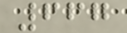667
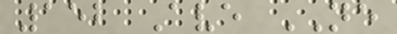152 Ave NE
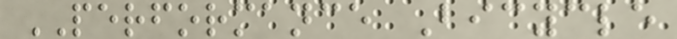PERFORMANCE Bicycle
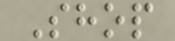Shop
